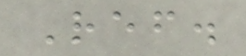Ref.
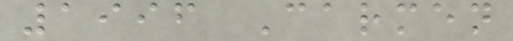1996 Carmen
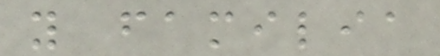y familia
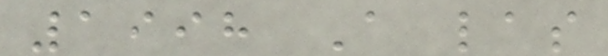1998 A las
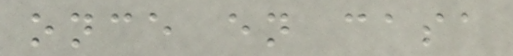once en casa
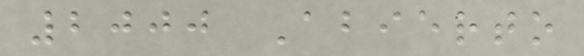2000 Abierto
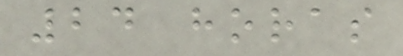24 horas
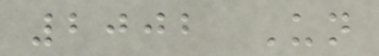2002 Un
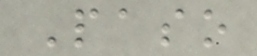Paso
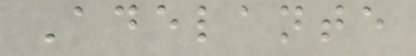Adelante
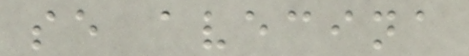se avecina
